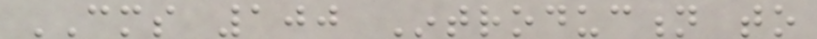CMS 100 Introduction to
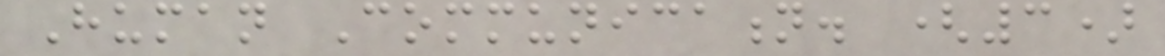Human Communication. (3)
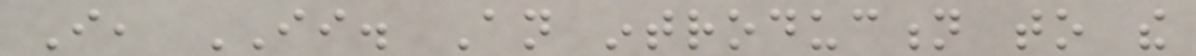I, II. An introduction to the
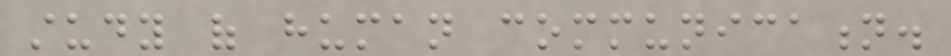study of human communication.
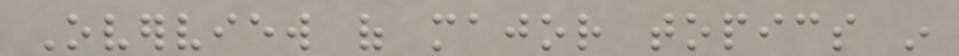Overview of major topics in
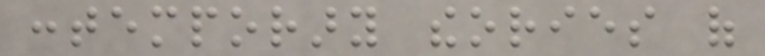contemporary theories of
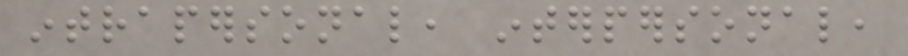intrapersonal, interpersonal,
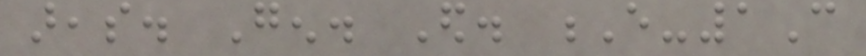areas. Gen. Ed. E-1C
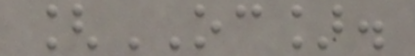[OC].
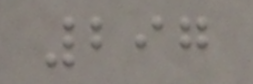297
